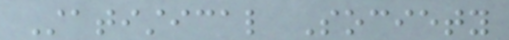Statistical Society
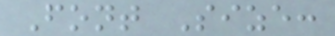Font Size:
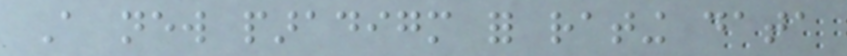A new paradigm for rating data
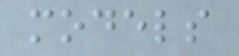models
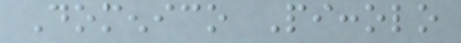Domenico Piccolo
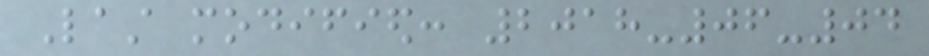Last modified: 2018-06-04
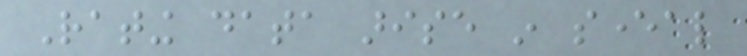Rating data arise in several
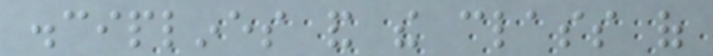disciplines and the class of
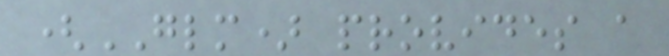(GLM) provides a
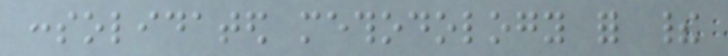consolidated methodology for their
